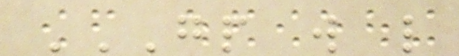GP W L
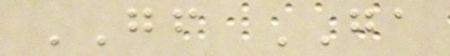GF GA
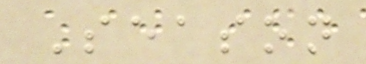Season
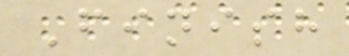Finish
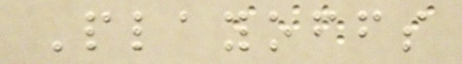Playoffs
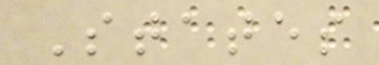States
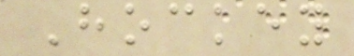Hockey
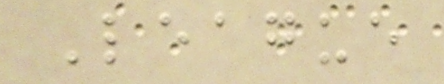League
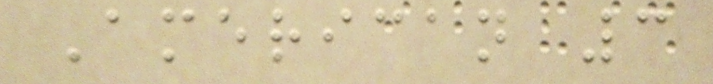American 3
